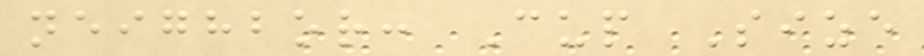neighbor: Cup Size
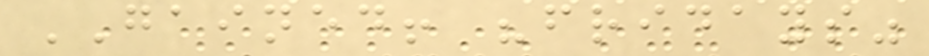GAINED! "fridays"
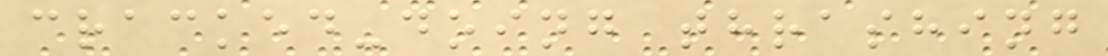cracked-doing thrashing
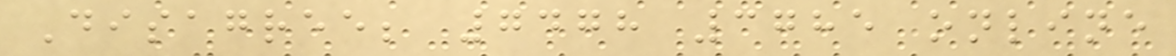Disagree; 7478 3785 online
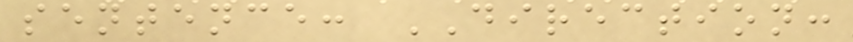sentence: DIRECTION:
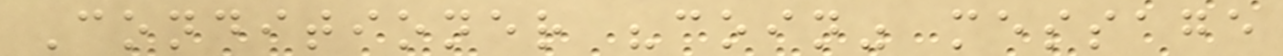Conditioner "coin" message
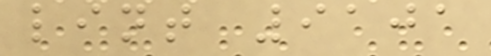lint 9101
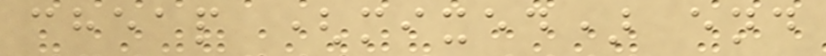cheap (mixed) end
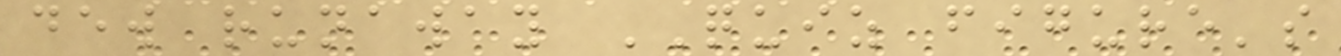dew runaway QUIZ figure's
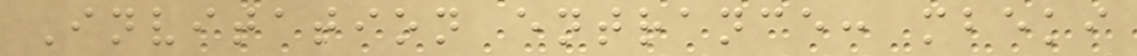Invitation entrance: mbeki
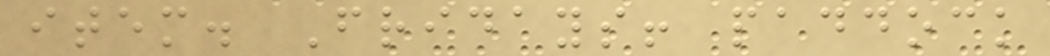item. Fridays! paddock
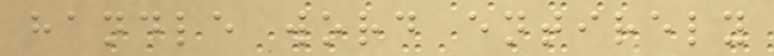handle word entirely
